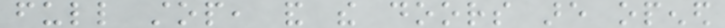full stop, and the doors are opened
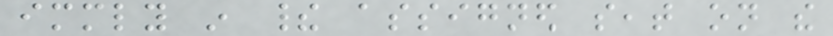immediately in their assigned seat on the
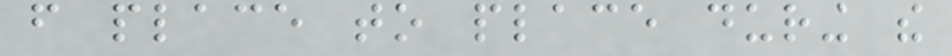from place to place during the
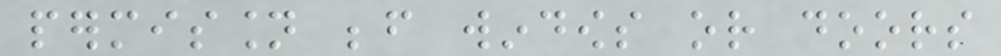permission before windows or doors
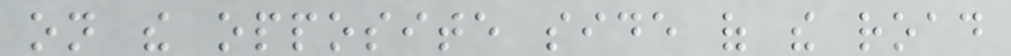on the opposite side of the road
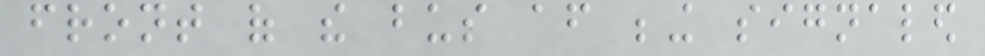front of the bus after being signaled
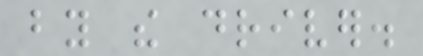by the driver.
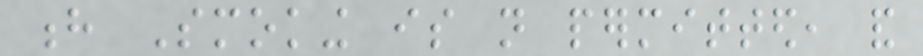h Smoking is not permitted, and
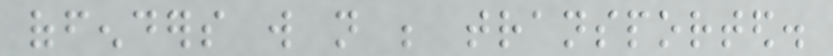offenders will not be transported.
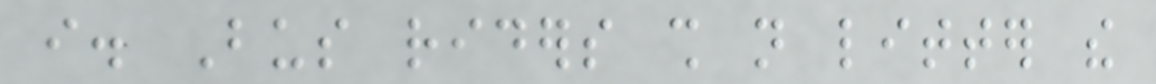i. Bus riders shall not litter the
